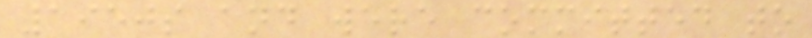1950s and were committed to
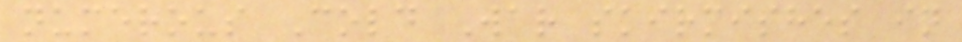numerous Cold War skirmishes in
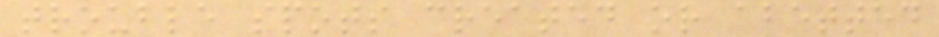trouble spots created or abetted
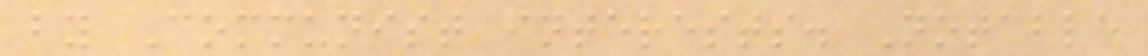by Communist interests. Notable
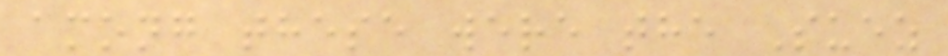among these were the Suez
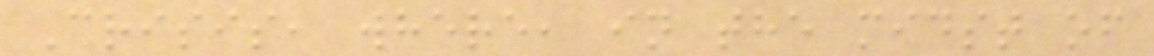Crisis, where, in the midst of
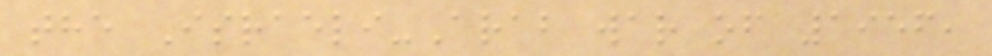the Israeli-Arab war of 1956,
